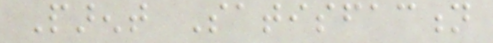Parent Satisfaction
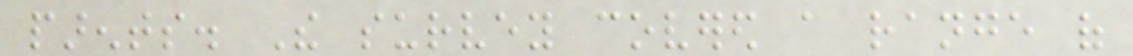parents. The survey covered a range of
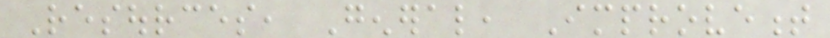Resources, General, Improvement
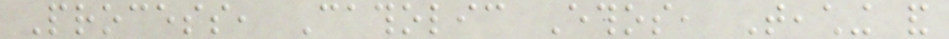Process, Catholic Ethos, Teaching and
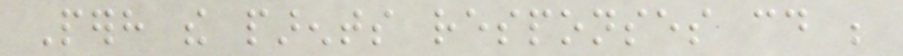Perhaps the parents responses could be
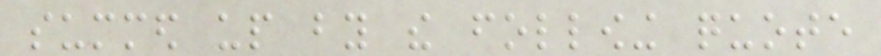summed up by the following quote
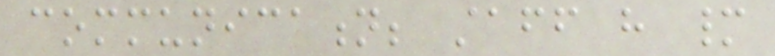communication; staff have many
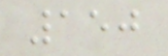150
